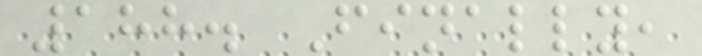188. Finally,
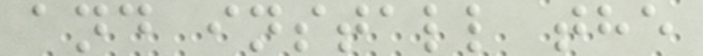and install the
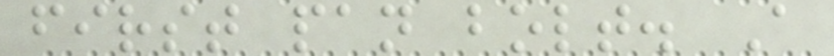first pan bolt. A
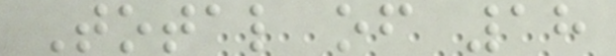Total of 18
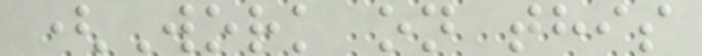(Work on this
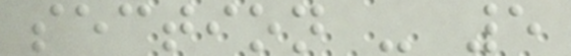section - 5
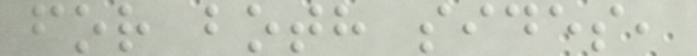for both sides,
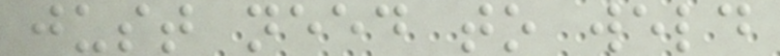just need to weld
